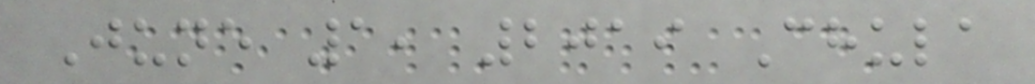June 1, 2019 Chula
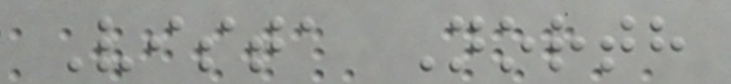Vista North
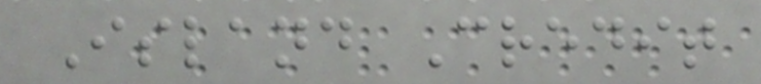Island Credit
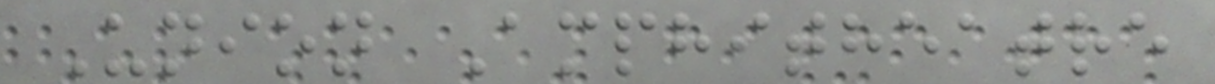Union Amphitheatre
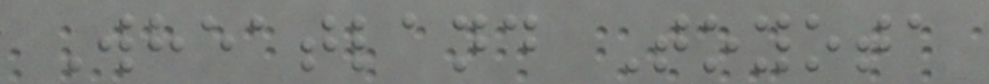Wheatland Toyota
